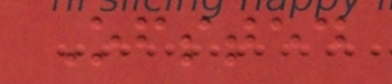Ofsted
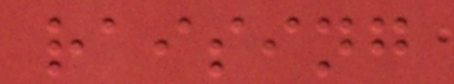raising
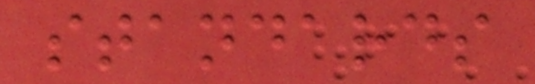standards
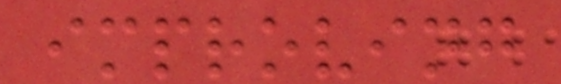improving
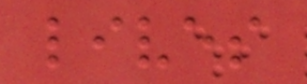lives
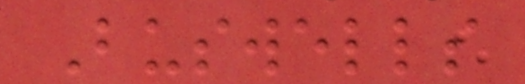Buswells
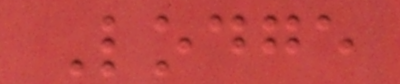Lodge
